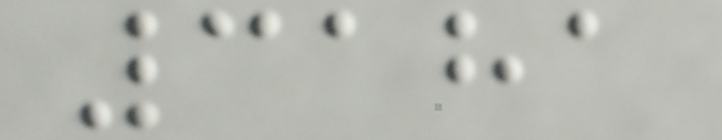3181
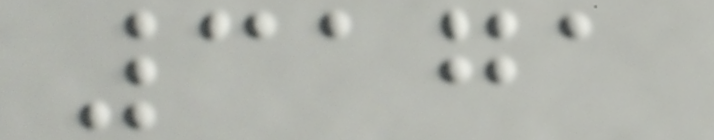3171
